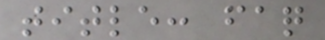title: faq
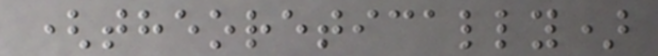(theoretically)
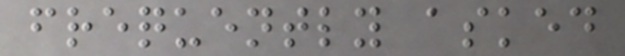frequently asked
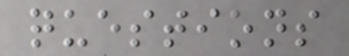questions
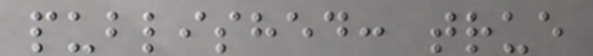published: true
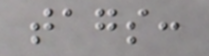tags:
